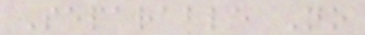Separable No
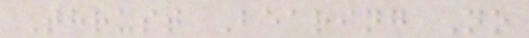Thrust Bearing No
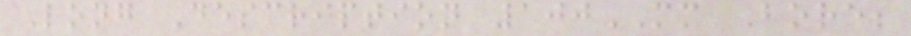Long Description 100MM Bore;
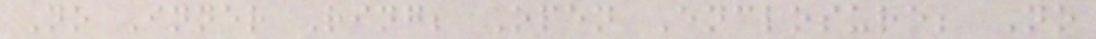No Inner Ring; Open Enclosure; No
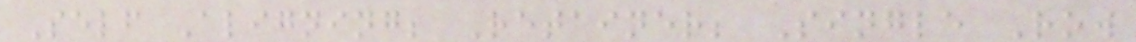Self Aligning; Retainer; Single Row
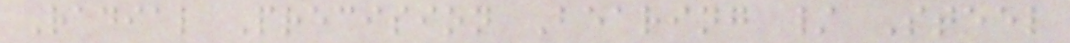Radial Precision Bearing / Steel
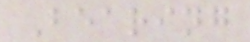Bearing
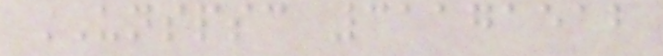UNSPSC 31171512
